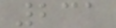231
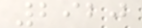2920
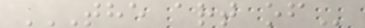THE ART OF
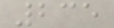235
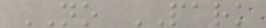NO PARK
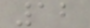12
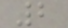2
